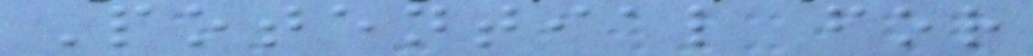Potential for
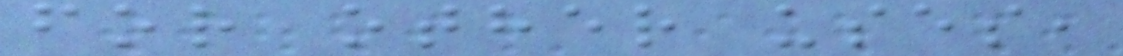for other uses,
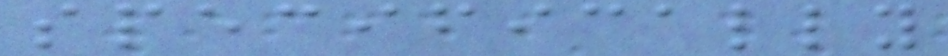specifically
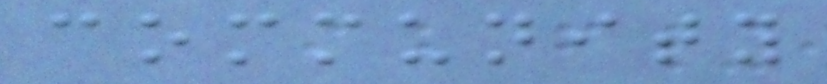community
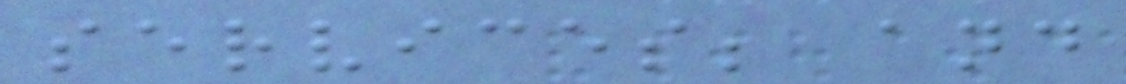services; and
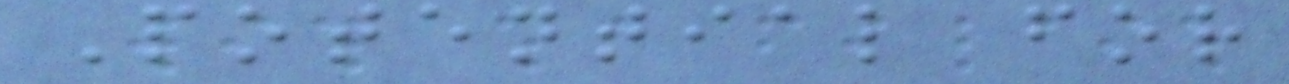Potential for
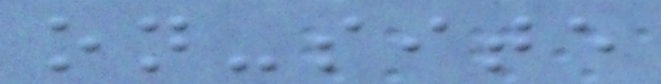on-site
